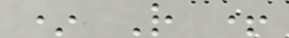* R +
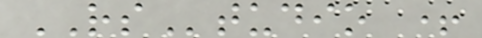RStudio +
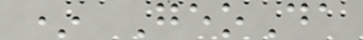* GeoDa
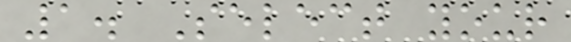1. Select your
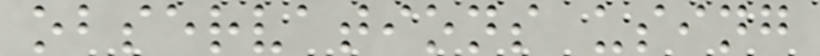observations using
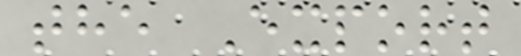the Export
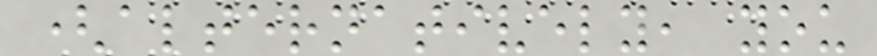(alternatively, you
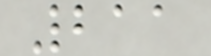211
